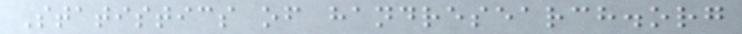Statistics of handresearch.org
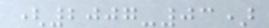(2007-03)
